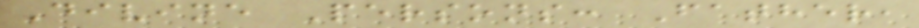Divine Persons: Father,
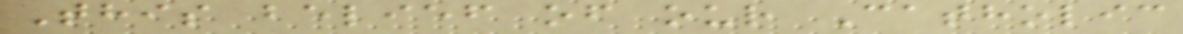This belief of our Catholic
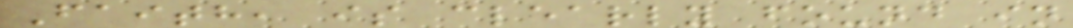Faith, is clearly found in
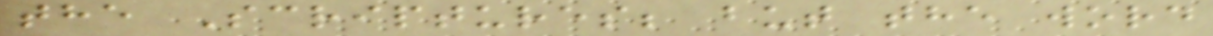the Scriptures; but the word
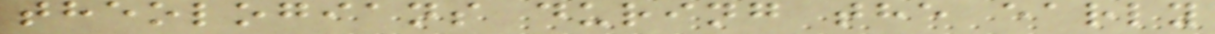theologians during the early
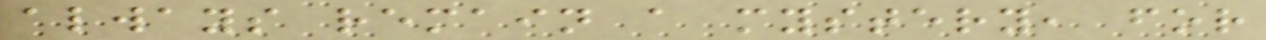always remain a mystery, for
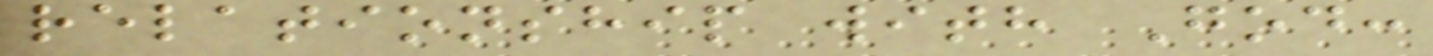relationship with God:
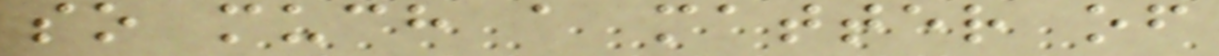so much a matter of
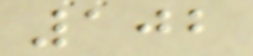102
